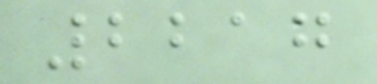2217
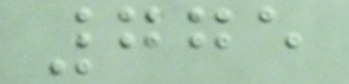775
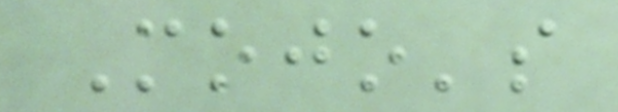Mojo's
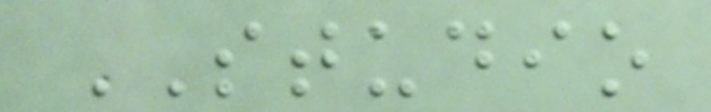STUDIO
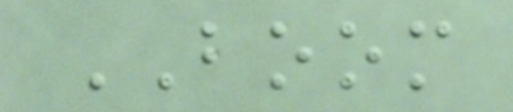BOOM
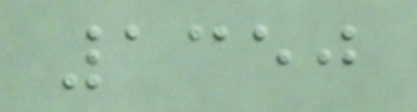1350
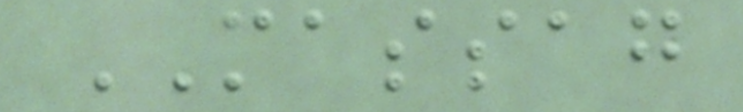MASSAG
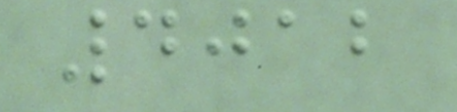4012
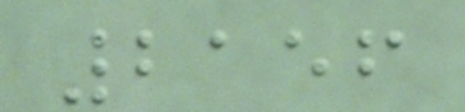2156
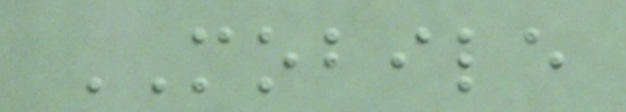MOBILE
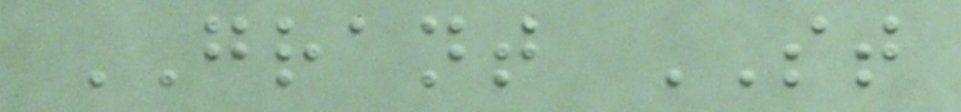GRANT ST
